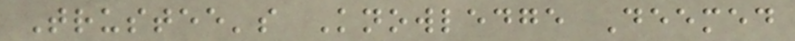Trustee's Knowledge Deemed
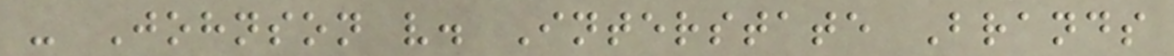- Johnson v. Interstate Brands
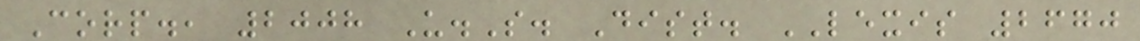Corp., 2008 U.S. Dist. LEXIS 2670
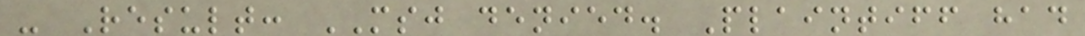- Result: MSJ denied. Plaintiff had
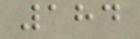184
